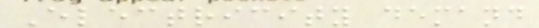Electricity demand
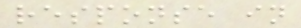response in
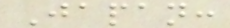Japan:
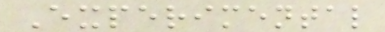Experimental
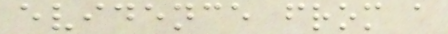evidence from a
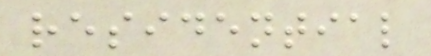residential
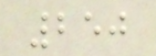250
